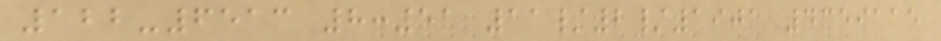122-6513 8:51 11/2/1901 4359115
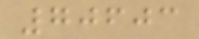70603
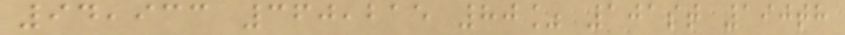94,933 360,215 80% 101st 190th
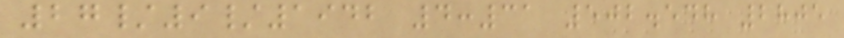27/9/1942 4:31 502.548 2805
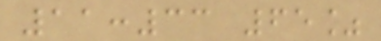11:33 65%
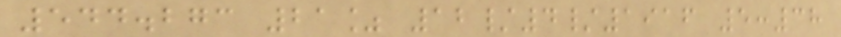544.273 21% 12/4/1916 5:38
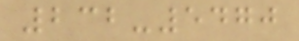232-5470
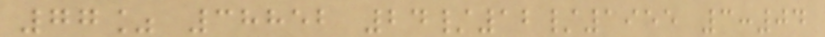77% 38852 24/12/1955 3:04
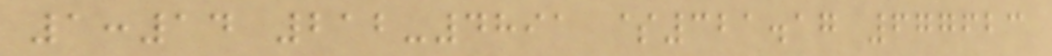1:14 212-4891 $321.17 677623
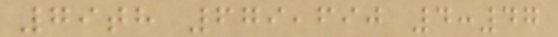79th 679,690 4:47
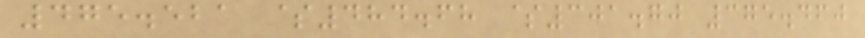475.521 $484.68 $301.70 375.460
